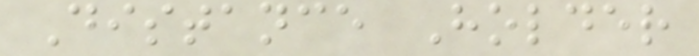Distance Holder
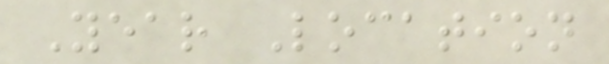Year Location
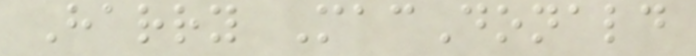Harry MacDonald
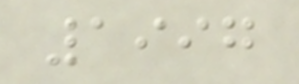1997
